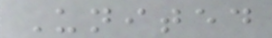United
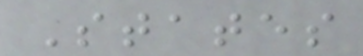States
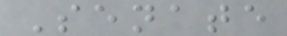Senate
